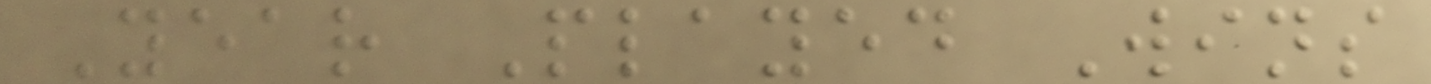Year Played Wins
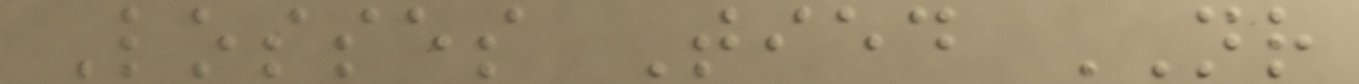Losses Tied NR
